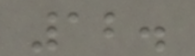12.
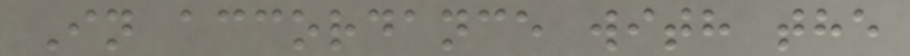In accordance with the
